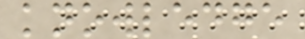knowledge
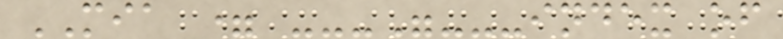MIA = ---"---index of
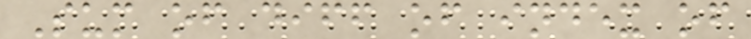Sum of diff of index of
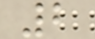2
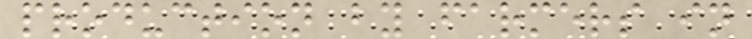production by farmers in
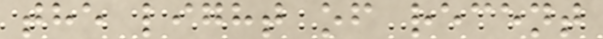the light of recent
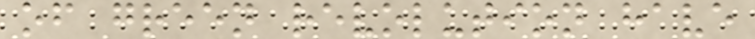of green revolution have
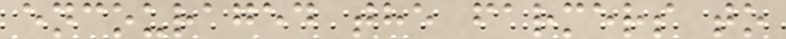encouraged the farmers to
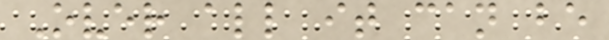Over all it can be
